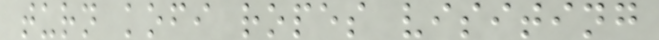turn kofi ropes visiting
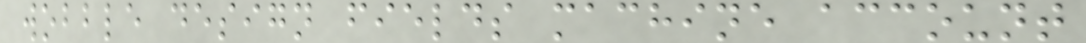wobble design fields machine account
